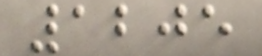1205
